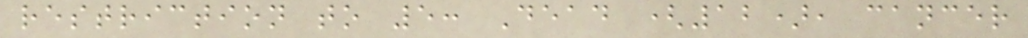restriction to 5: Dead (12), cancer
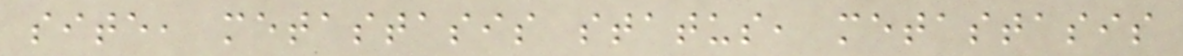site, metastasis status, metastasis
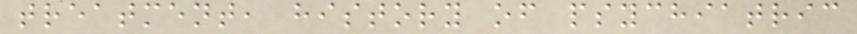treatment, history of psychiatric
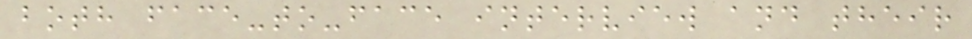both face-to-face interview and their
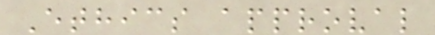Ethics approval
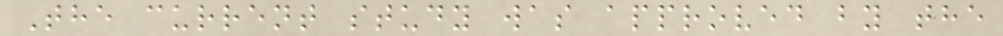The current study was approved by the
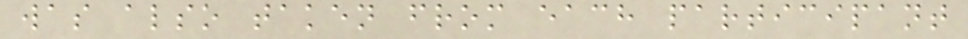was also taken from each participant
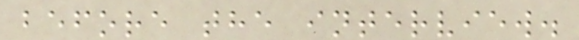before the interview.
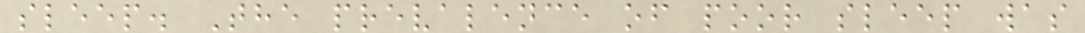sleep. The prevalence of poor sleep was
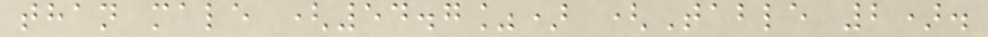than male (54.7%) (Table 2).
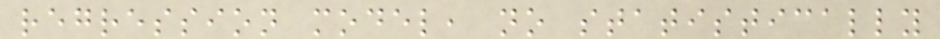regression model, no statistically
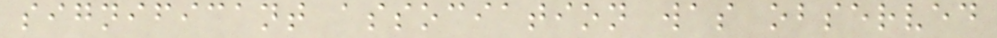significant association was observed
